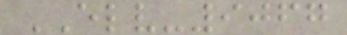ELV-9067
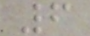6
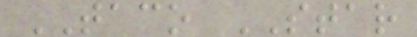TACO STAR
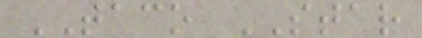TACO STAR
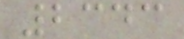2343
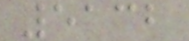5132
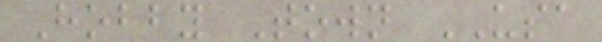Hobby Town USA
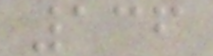136
